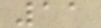11
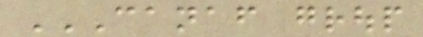CANAF GROUP
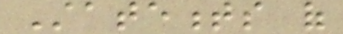Statements of
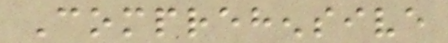Comprehensive
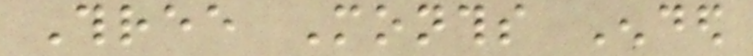Three Months Ended
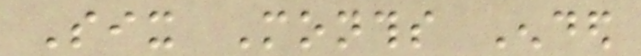Six Months Ended
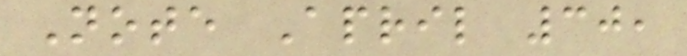Note April 30,
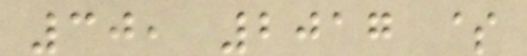30, 2017 $
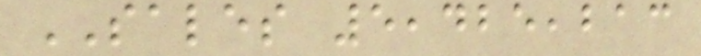SALES 5,425,213
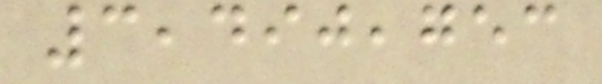3,490,753
